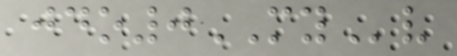jdo0MYv
